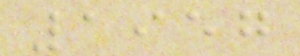1957
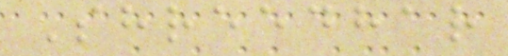Shreedhar
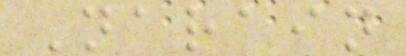Narain
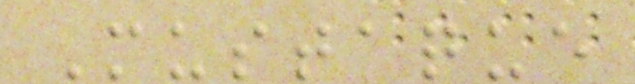Mustaque
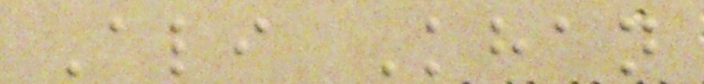Ali Khan
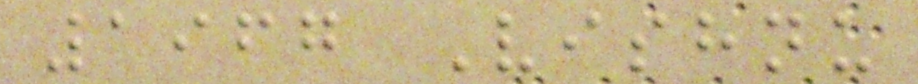1967 Vishnu
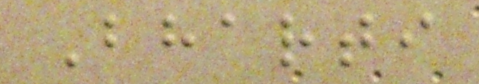Bharti
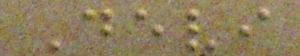Devi
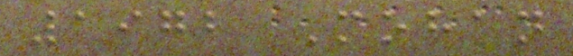1972 Mohan
